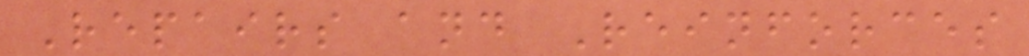Repairs and Reinforces
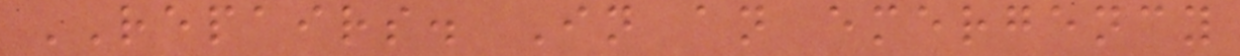REPAIRS. In an emergency
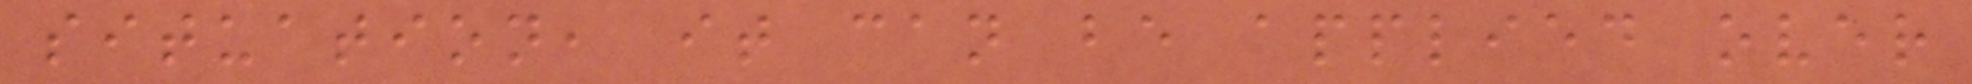situation, it can be applied over
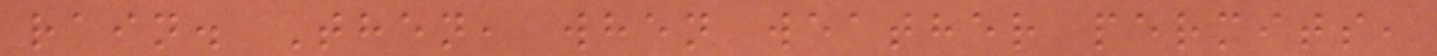rain. Then, when weather permits,
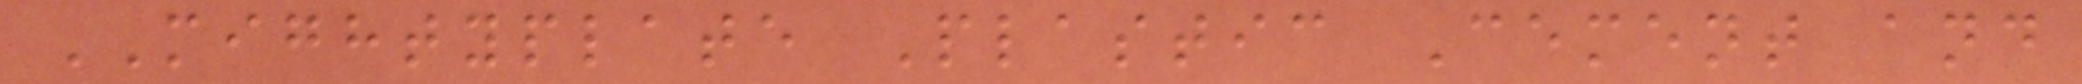MIGHTYPLATE Plastic Cement and
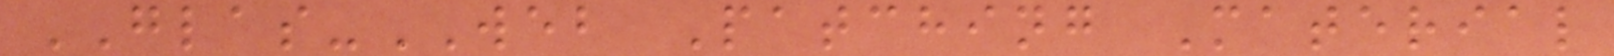GLAS-WEB Patching Material
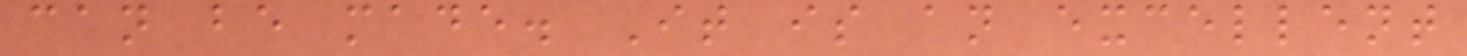can be made. It is an excellent
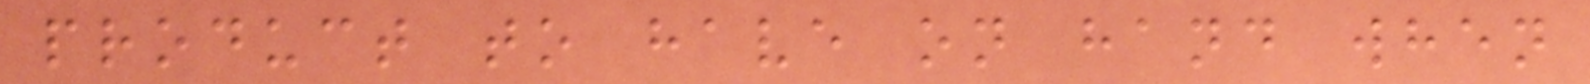product to have on hand when
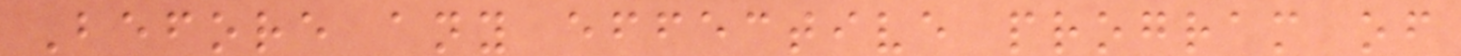Before any effective program of
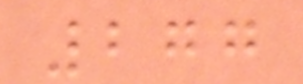277
